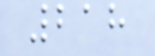218
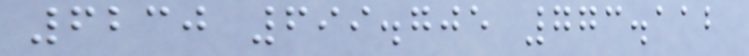6230 699.705 773.112
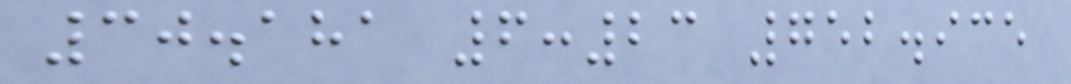30.181 6:23 752.935
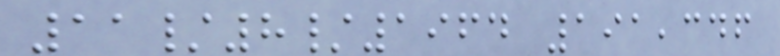11/8/1964 191,346
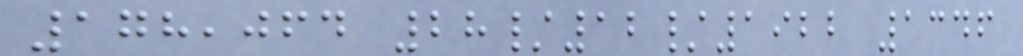178,064 28/12/1922 1346
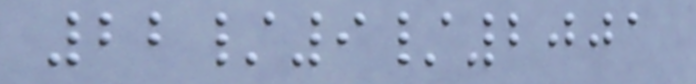22/9/2001
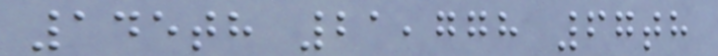145th 21,778 67th
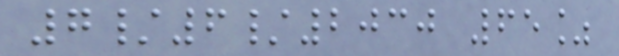7/6/2030 65%
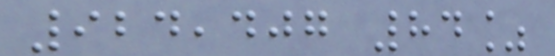924,407 84%
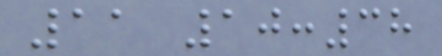11 10:38
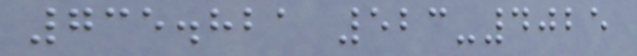735.821 523-4025
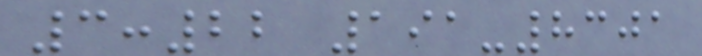3:22 191-8301
